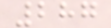287
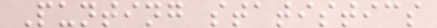Punting statistics
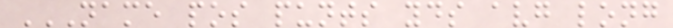NAME POS PUNTS YDS AVG LONG
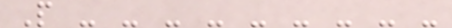P - - - - - - - - -
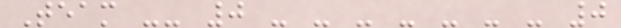Team -- 0 - - - - - - - 0
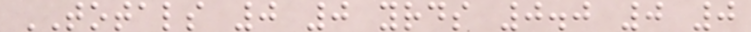TOTALS 0 0 yrds 0.0 0 0
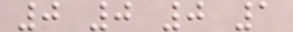0 0 0 1
